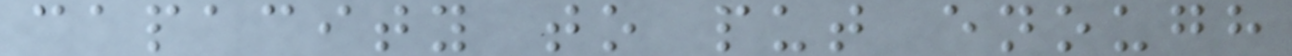capacity to put enough
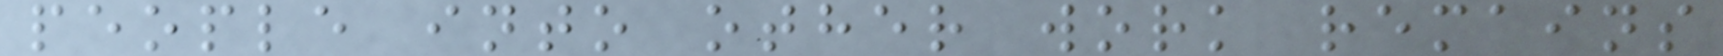people into other work remains
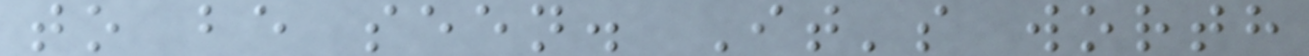to be seen. It's worth
